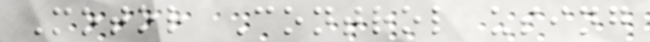Motor Control using
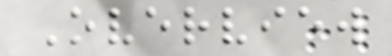Overview
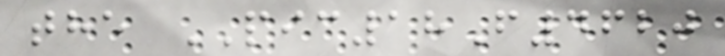the PIC18F4620
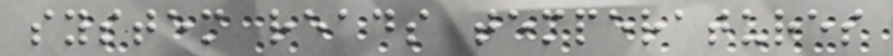system reads temperatures
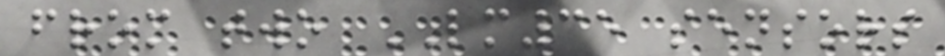from two LM35 sensors
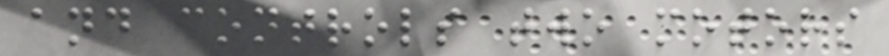and controls two motors
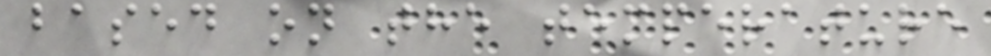based on the temperature
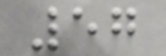57
